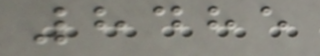8485
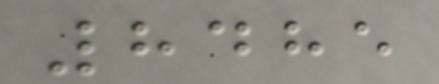8485
